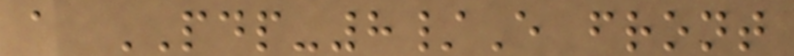a PDP-8/E front
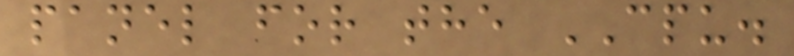panel for the CPU.
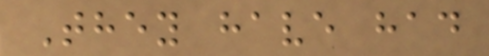They have had
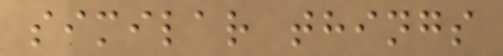similar things
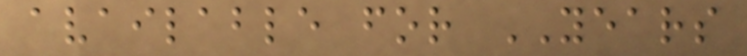available for YEARS
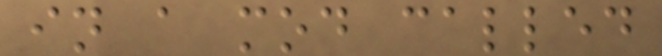in a mod called
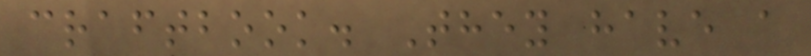craftbook. They have a
